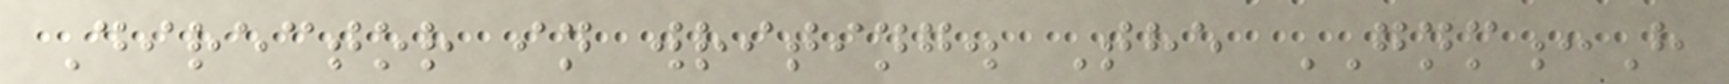Director in writing. The GNM:H
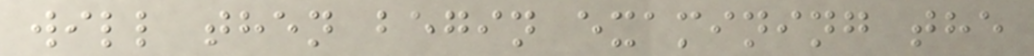will then begin examining the
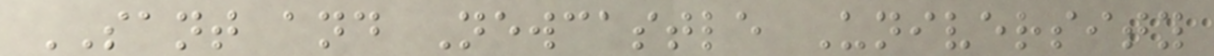SANT and Newcastle University
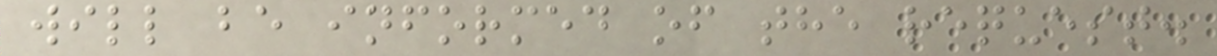will be informed of the request.
